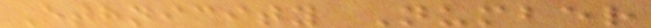Ethnicity Number
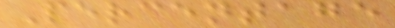Percentage
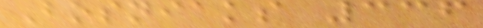Bosniaks 336
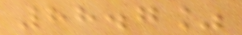88.7%
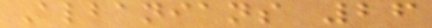Albanians 26
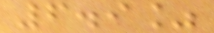6.9%
